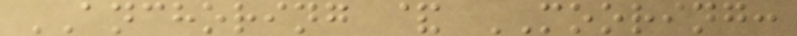ANCHORING & MOORING:
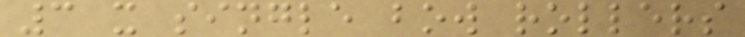3 x single bow rollers
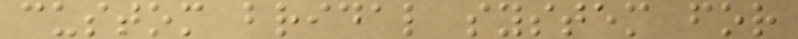custom bridal system for
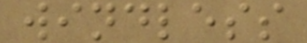windless
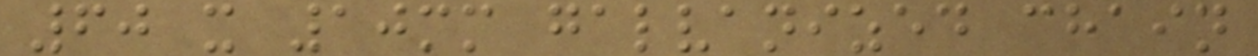60 x 10mm galvanized chain
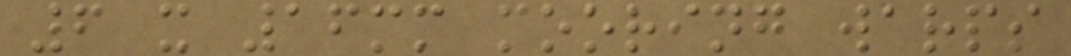6 x 16mm mooring warps
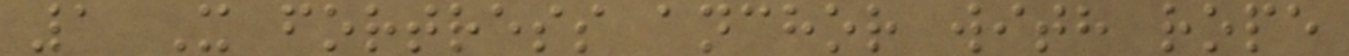1 X fortress anchor with rope
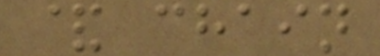& chain
